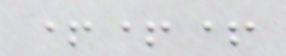+++
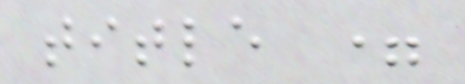title =
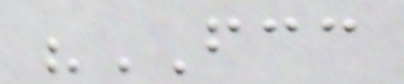"FCC
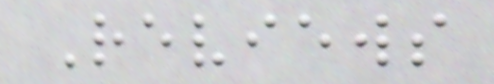Reviews
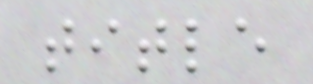title
